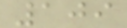109
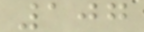107
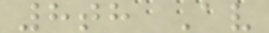8th Av
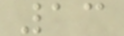13
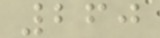260
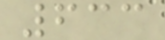633
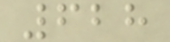628
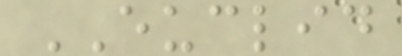EUCLID
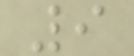9
